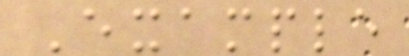Example
